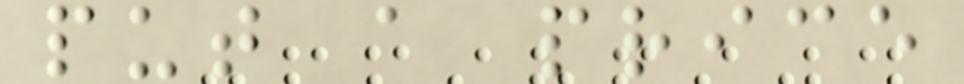put a price
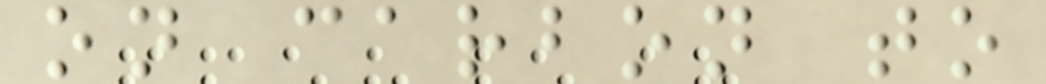on carbon to
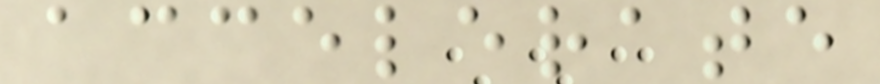accelerate
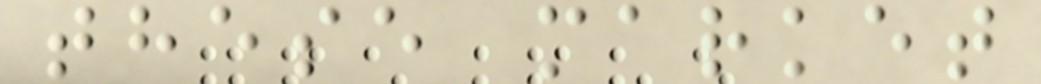these market
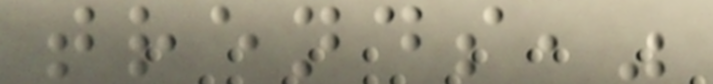trends,"
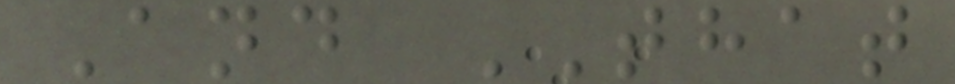And THAT
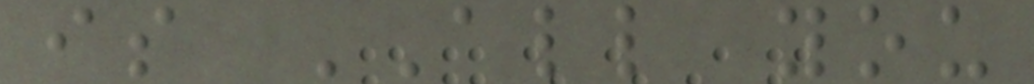is ALL you
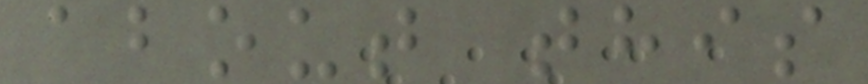about this
